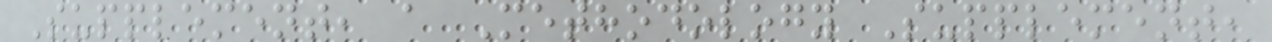Supplement, a Methodology Supplement,
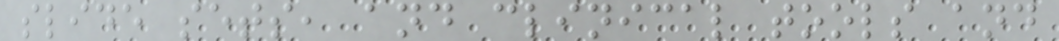slide sets, and clinical tools and
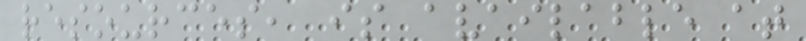resources, is available at
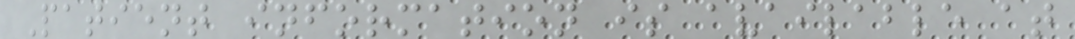Patient information is available at
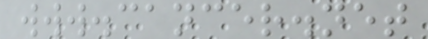www.cancer.net
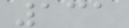131
